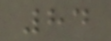84
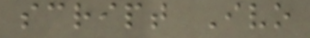script Ivo
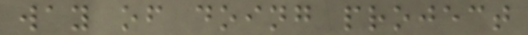way of doing project
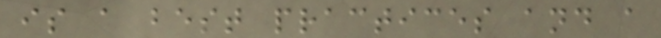is a best practices and a
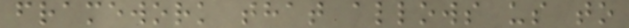framework that allows us to
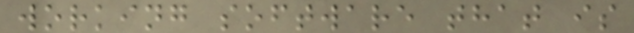working software that is
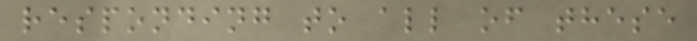responding to all of these
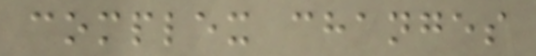complex changes
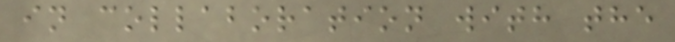in collaboration with the
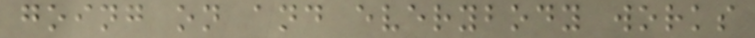going on and everybody works
